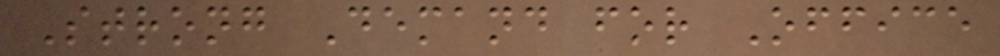Strong Demand for Office
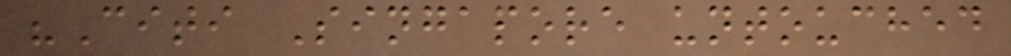"Citi Singapore untouched
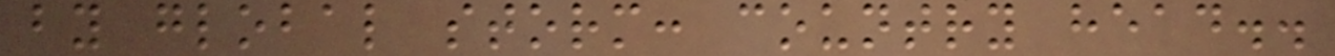by global storm: country head..
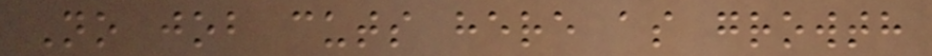No job cuts here as growth
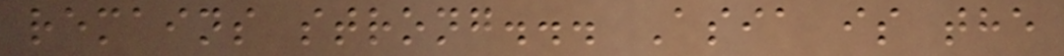remains strong... Asia is the
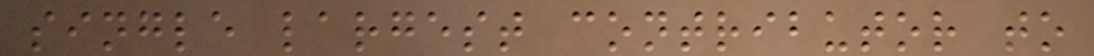single largest contributor to
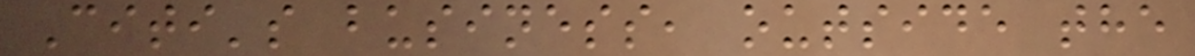Citi's business, outside the
